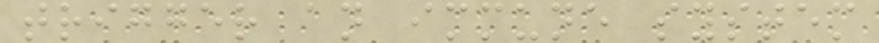trigger an immune system
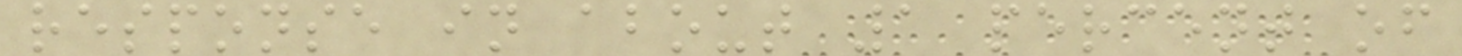response in about 1 percent of
